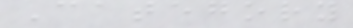Category
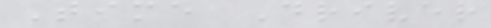Time Driver
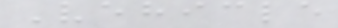Vehicle
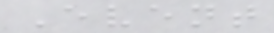Event
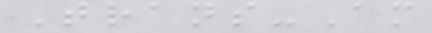Trans-Am
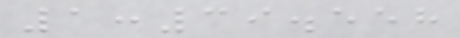1:39.558
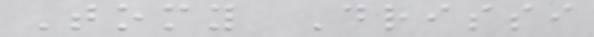Tomy Drissi
